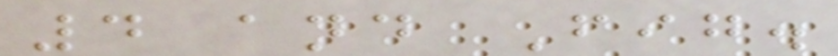4 and Fig.
